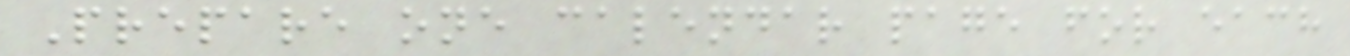Prepare one calendar page for each
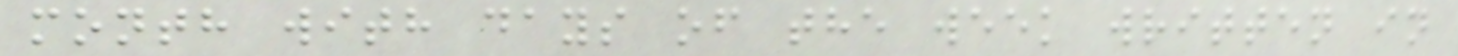month with days of the week written in
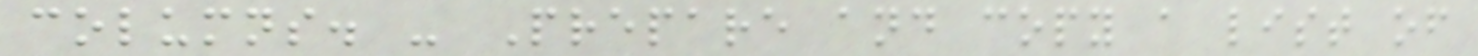columns. - Prepare and copy a list of
